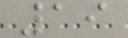19
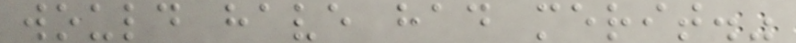would have had merit."
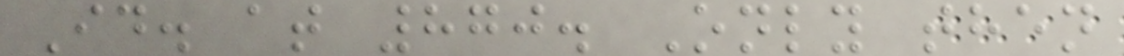Id. at 870. Only then
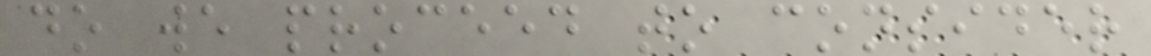do we proceed to consider
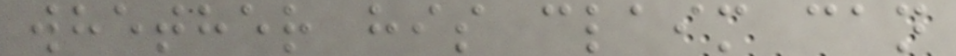whether his claim can
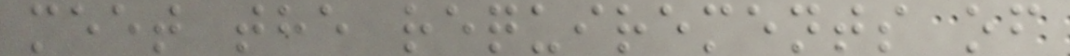meet the requirements of
